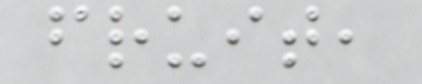fruit,
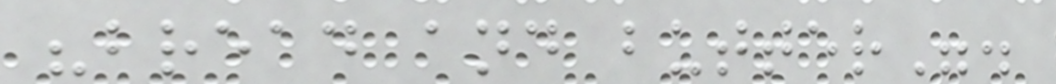"bread and butter".
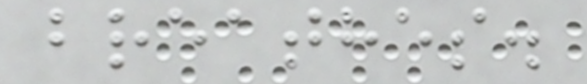breathes.
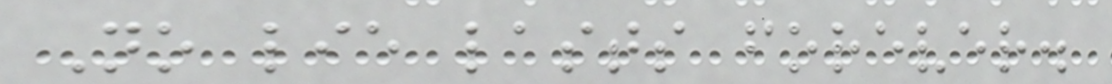No lie lasts forever.
